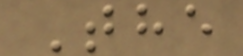The
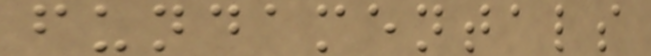fundamentals
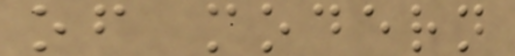of modern
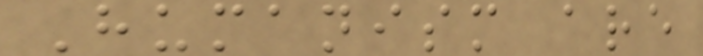Humanism are
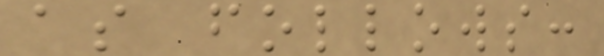as follows:
